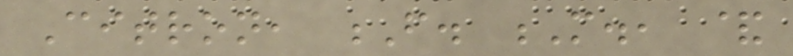Citron, F. M., &
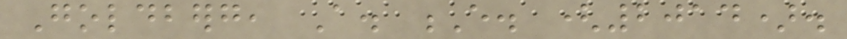Goldberg, A. E. (2014).
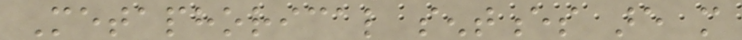Metaphorical sentences are more
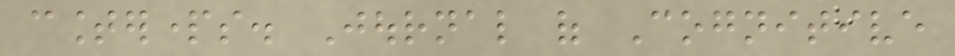counterparts. Journal of Cognitive
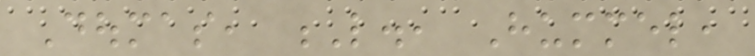Doumas, L., Hummel,
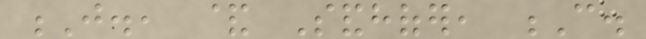J., & Sandhofer, C.
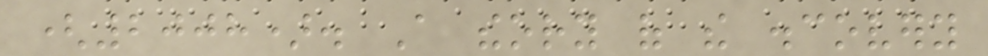(2008). A theory of the discovery
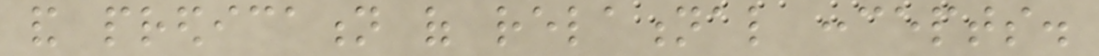and predication of relational concepts.
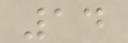14
